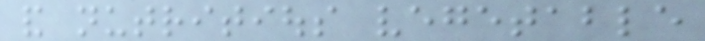and nutritious vegetable
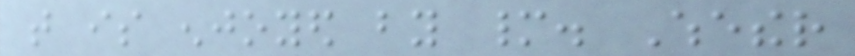that is enjoyed by many. Whether
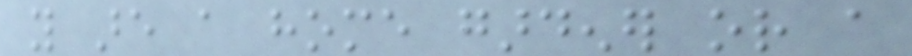you are a home gardener or a
